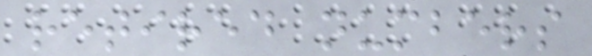retired numbers
